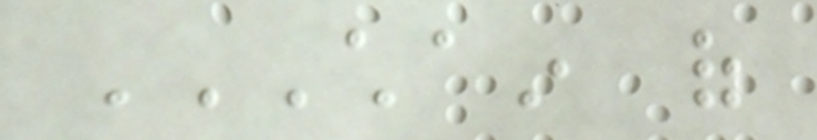CHAIN OF
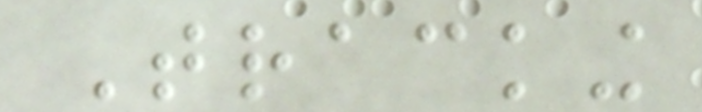Tracking
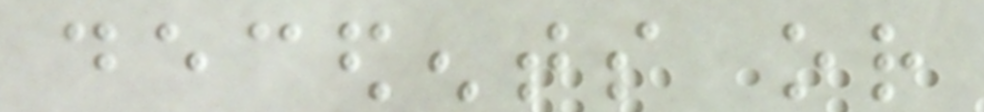decedents or
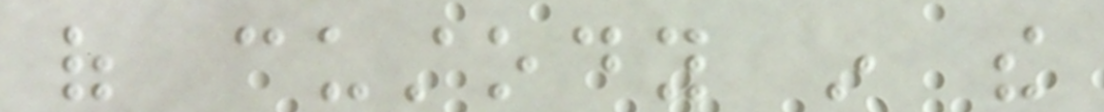of custody in the
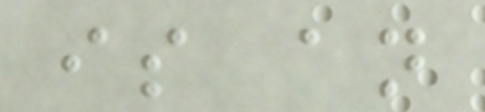is an
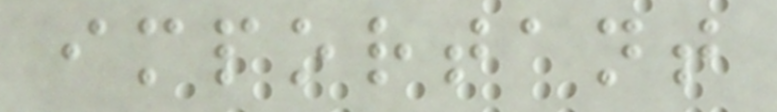important
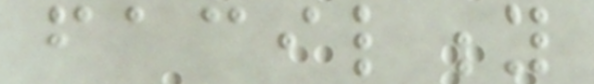facility
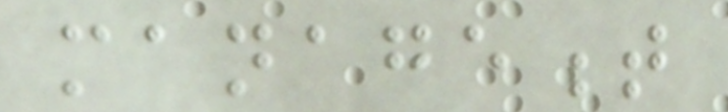management
